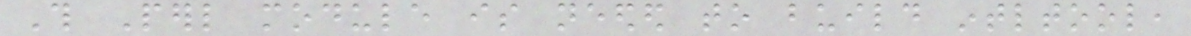This Perl module is needed to build intltool,
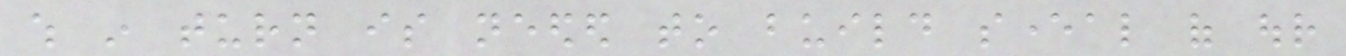which in turn is needed to build several of our
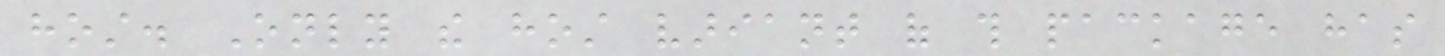host. Only the host variant of this package has
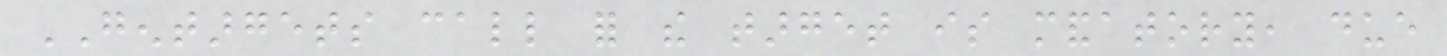GENTARGETS call for the target is mandatory, due
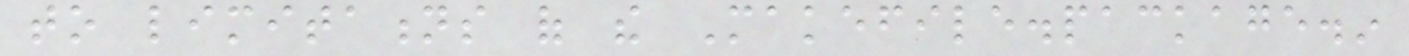to limitations of the Makefile.package.in
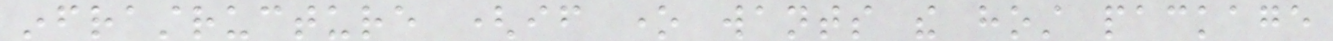infrastructure (if one wants the host package
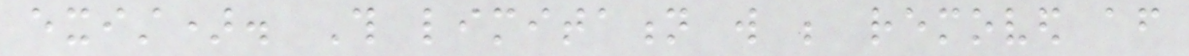exist). This limitation will be removed after
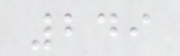249
